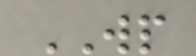WP
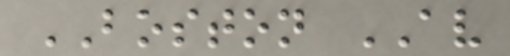BOSTON AV
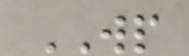WP
